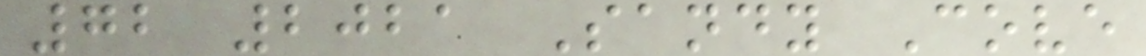72 2021 Sandy Cove
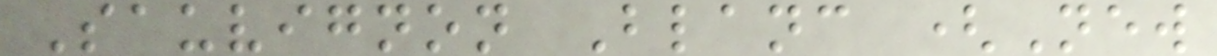Sauvignon Blanc (New
